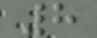8
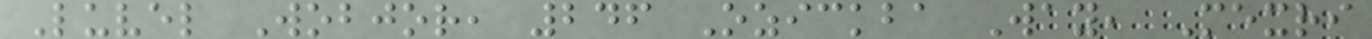Luvel Wobjor, 246 Ozickba Way, Mexri
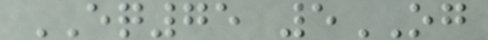EQ75 5OG
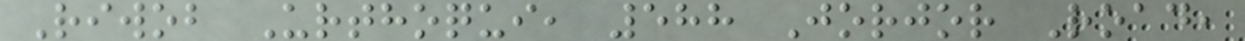Riwob Urthoqui, 588 Jorjor Road,
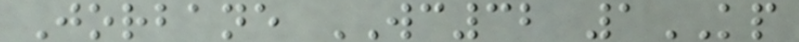Jorbane WC32 1KP
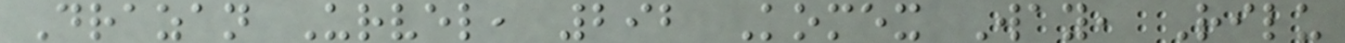Drazan Urvel, 292 Komex Way, Rilu
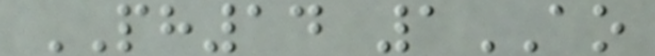PH14 1AO
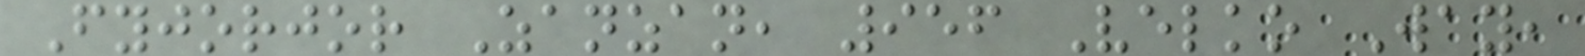Fyjorjor Zanzan, 956 Velko Way,
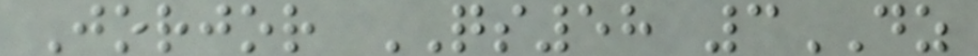Jorjor QS58 3DZ
